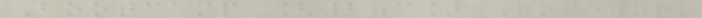Bootcamp [2.3] Homework
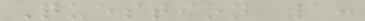Question 1:
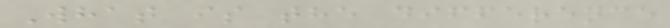What is the difference
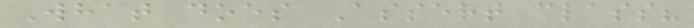What does Assert class?
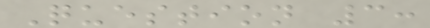Question 3:
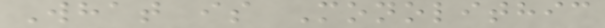What is Monolithic
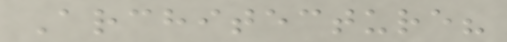Architecture?
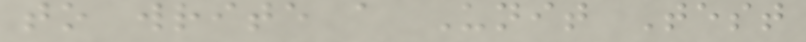to write a Unit Test
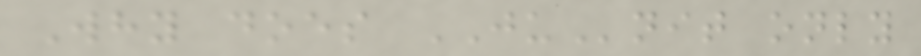Why does JUnit only
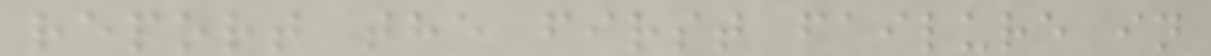report the first failure in
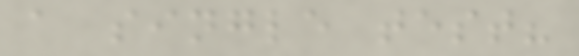a single test?
